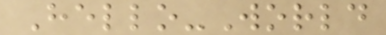Hello-World
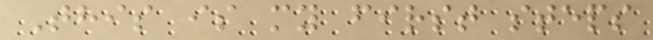This is my first steps
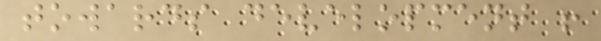towards development !
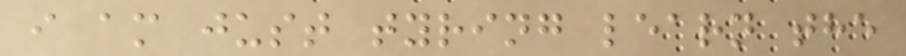i am just tyring learn the
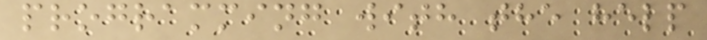programming with the help
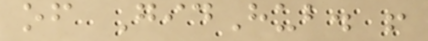of GidHub. !
